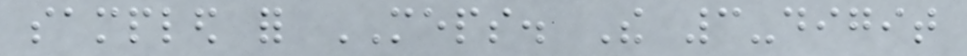sampled for MEPS. The 3-digit
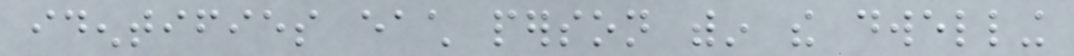identifies each person within the dwelling
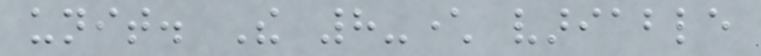unit. The 8-character variable
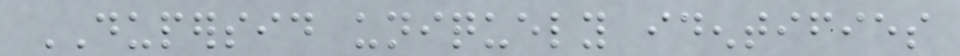DUPERSID uniquely identifies
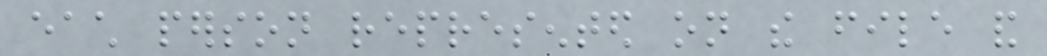each person represented on the file and
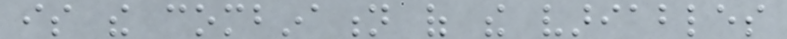is the combination of the variables
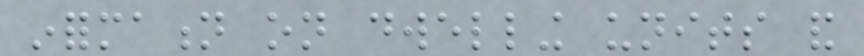information on dwelling units and
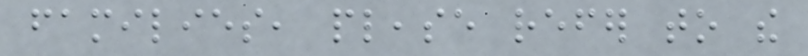families, please refer to the
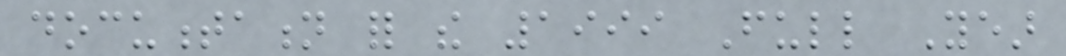documentation for the 1999 Full Year
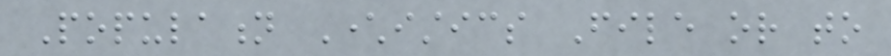Population Characteristics File or to
